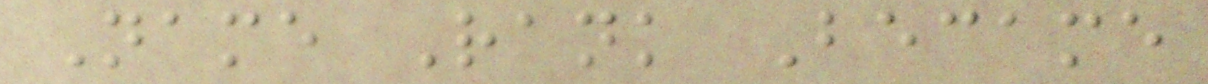Name Rank Became
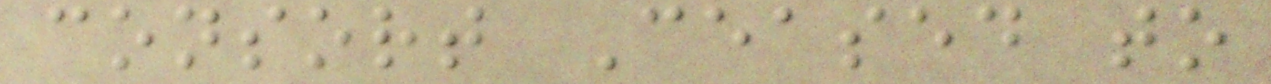consort Ceased to
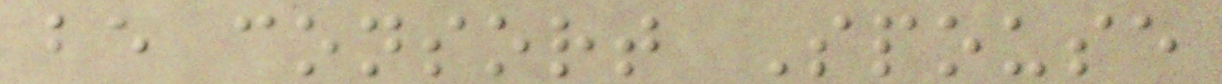be consort Spouse
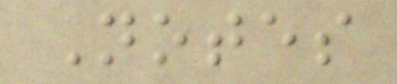Notes
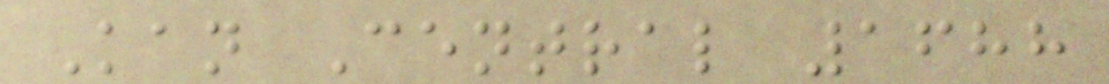Kan Central 1688
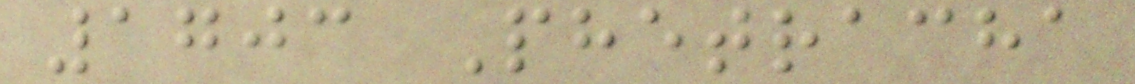1703 Phetracha
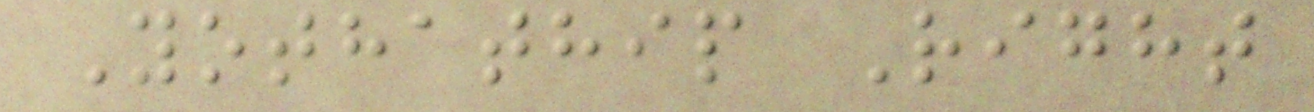Yothathip Right
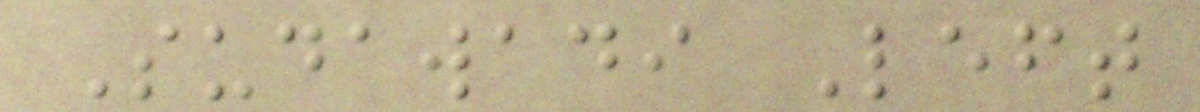Sudawadi Left
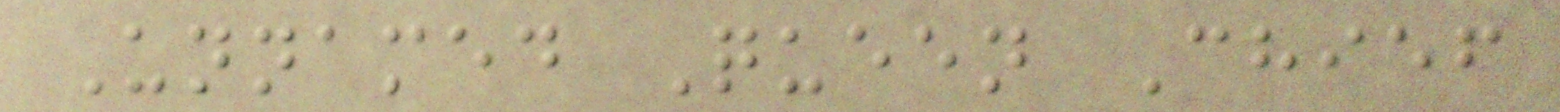Unnamed Queen Chief
